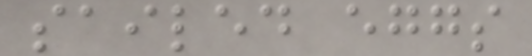sailed eggs
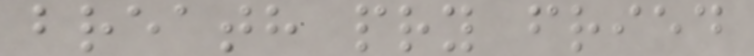breath pry fried
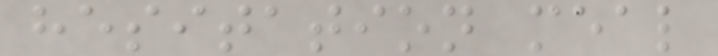hesitation meal
